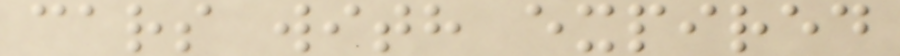cars with expired
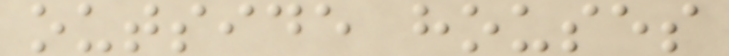outside houses
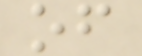of
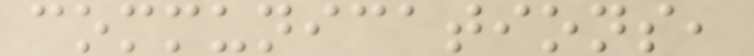communications,
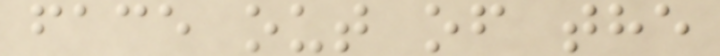face out of the
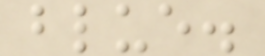blue.
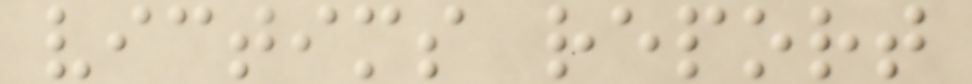victims report
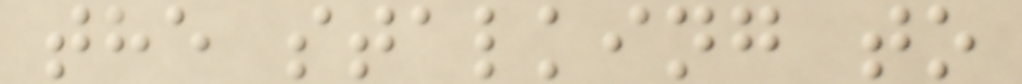the stalking to
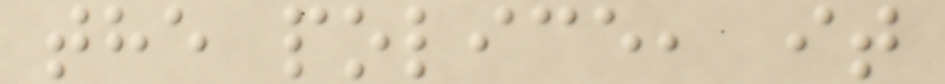the police, it
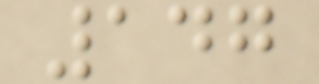147
